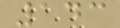143
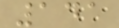141
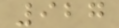927
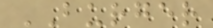BURGER
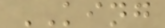KING
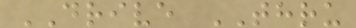DRIVE THRU
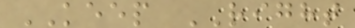KEEP RIGHT
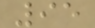95
